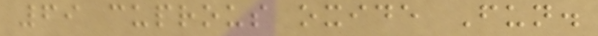69 cuprous oxide Fun.
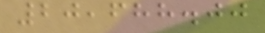20,688.00
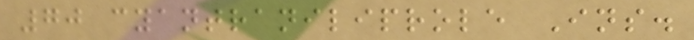70 cyantraniliprole Ins.
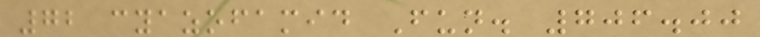72 cyazofamid Fun. 706.00
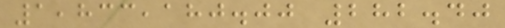1,833,180.00 282.40
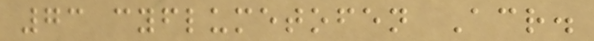73 cyflumetofen Acr.
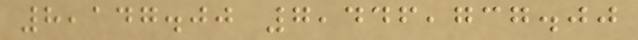8,147.00 7,446,737.00
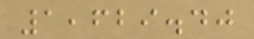1,629.40
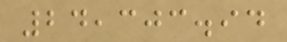24,303.94
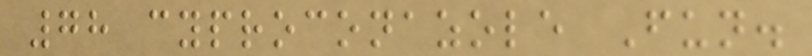78 cyproconazole Fun.
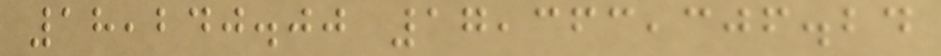18,240.00 17,363,306.24
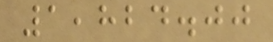1,824.00
